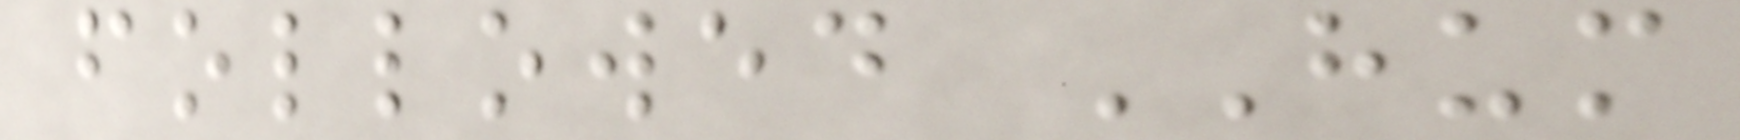followed HUM
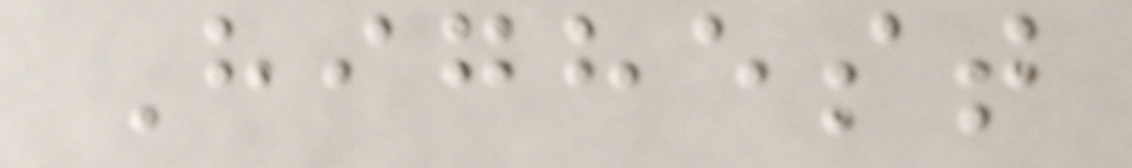Highest
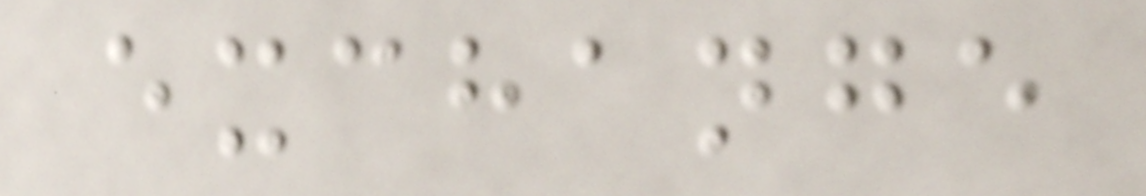exchange
